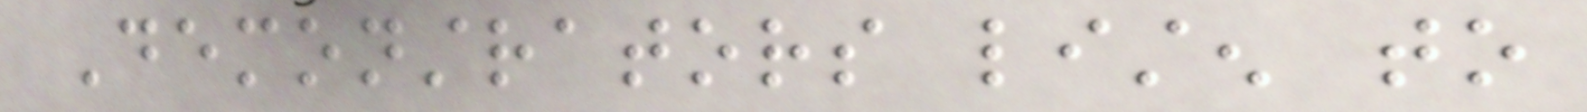Demonstrators listen to
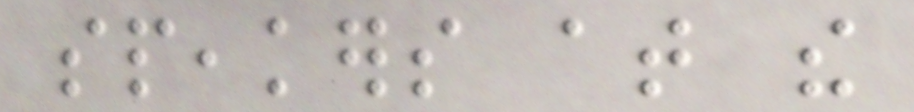speakers at the
